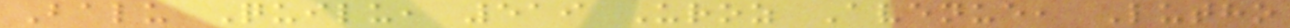Balu Quilu, 519 Uroz Avenue, Lutho
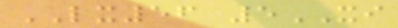LX56 5XI
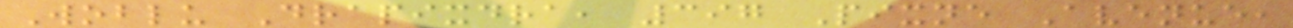Woblu Drapixdra, 397 Pixne Avenue,
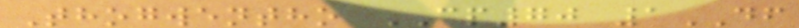Thogwentho CP70 1DF
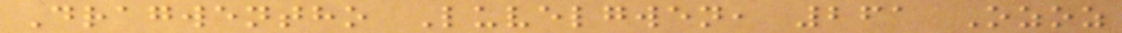Dragwentho Luvelgwen, 261 Ozoz
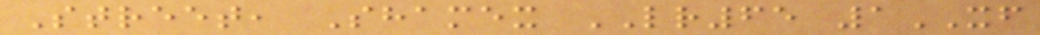Street, Shamex LR65 1XF
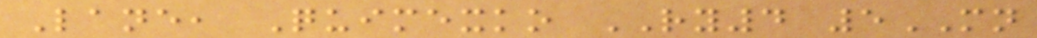Lane, Quimexko RY4 5MN
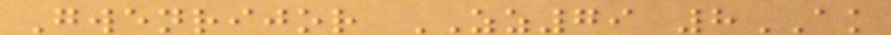Gwenrijor ZZ79 8AK
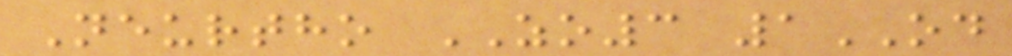Neurtho ZO3 1OD
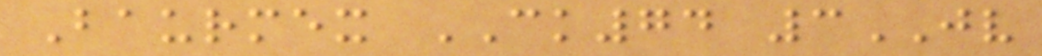Baurmex CK74 3JV
